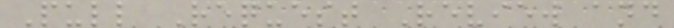Pull Request Review and
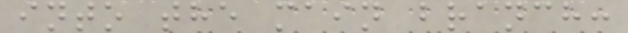into the main branch:
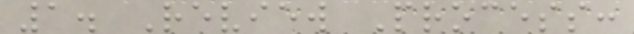1. Review Process:
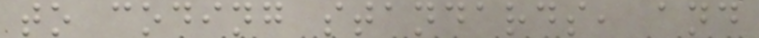to coding standards, and
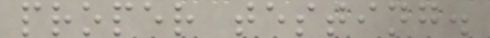proper testing.
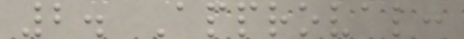2. Approval:
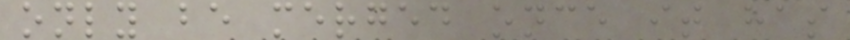only be merged once it has
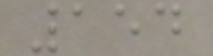154
